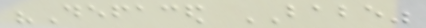"Defaced BABE"
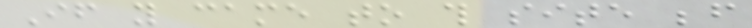If you came to this site before
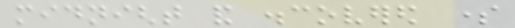midnight and discovered some
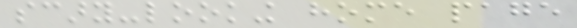scary-looking home page
